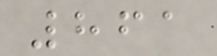861
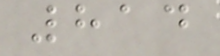814
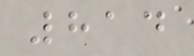814
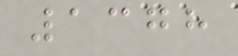1378
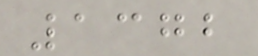1372
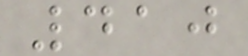410
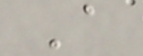A
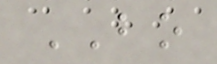BO
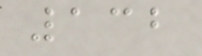132
